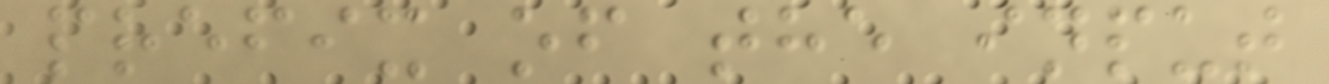prefix of the input
